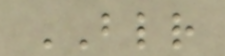BLR
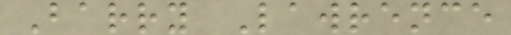Barry Lawrence
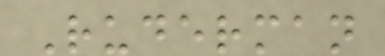Ruderman
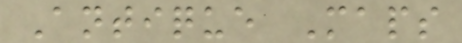Antique Maps
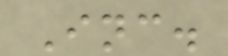Inc.
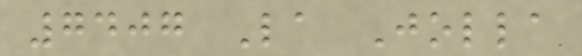7407 La Jolla
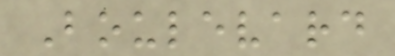Boulevard
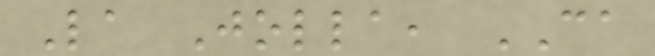La Jolla, CA
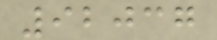92037
